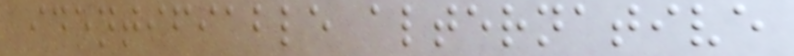identifiable alternative
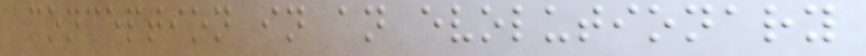conception in an evolutionary
